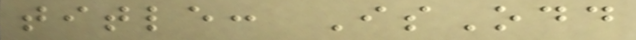title: IsOdd
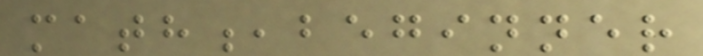math,beginner
